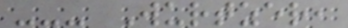--- Wurtzer,
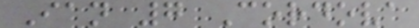Ian 7 Cordova
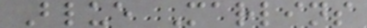Blue Marlins
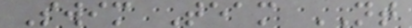Swim Team NT
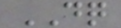DQ
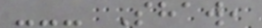--- Shaw,
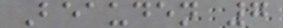Beauden 7
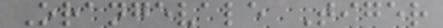Orangevale Tiger
